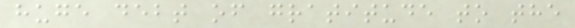huge debt of gratitude to the
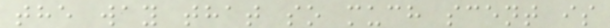the way that so much scent is
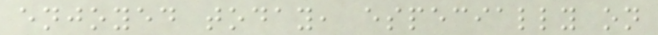enjoyed today, especially on
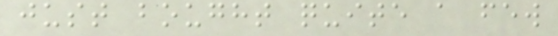just bought quite a few
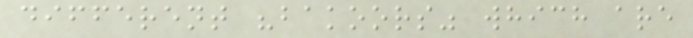different "bakoors" which are
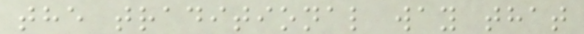the traditional way that
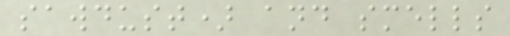sawdust) and smells
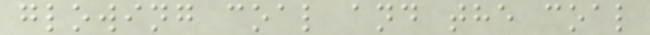glowing coal and the coal
